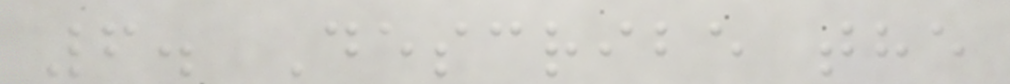6. Describe the
